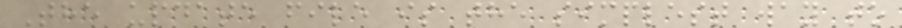The update file is the simplest way to
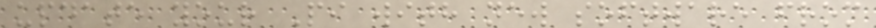update your Pi with new software from
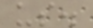us.
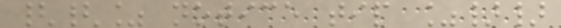{{% notice tip %}}
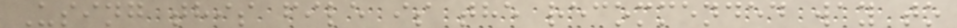Using this file is the recommended way to
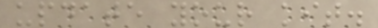update your kit.
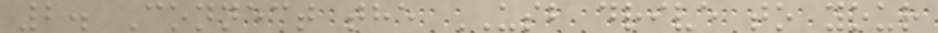2. Connect the USB drive to your
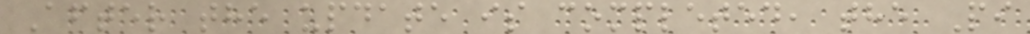After the update is completed, the Pi
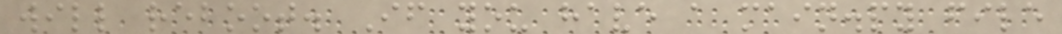will reboot. If you have a main.py file
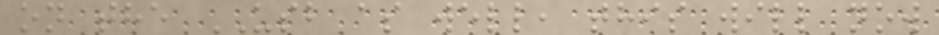on the USB as well, this will now
